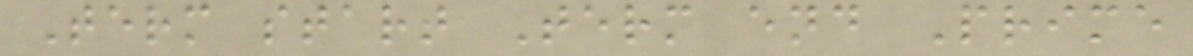Term start Term end Prime
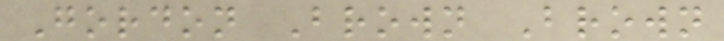Gordon Brown Brown
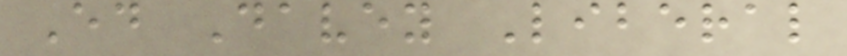Ed Davey Liberal
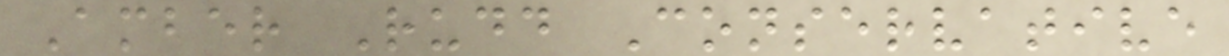Amber Rudd Conservative
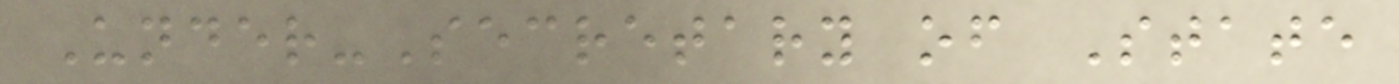Under-Secretary of State
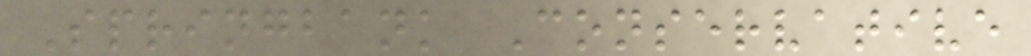Springbank Conservative
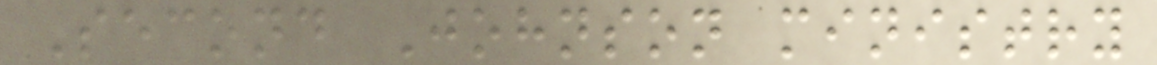Second Johnson ministry
